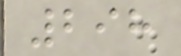298
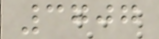3707
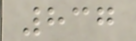837
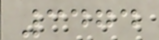3474
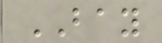BAY
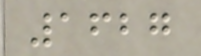1627
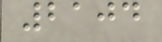2104
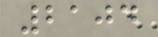2104
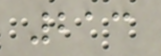213
